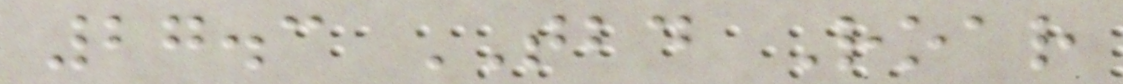27.3 TBD Roar
